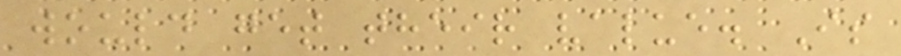would get their value. Is
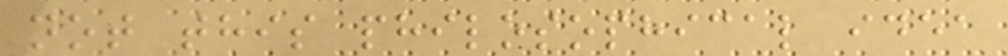not this philosophical idea
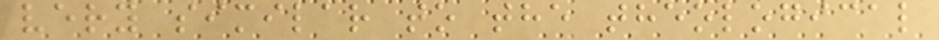very similar to the theological
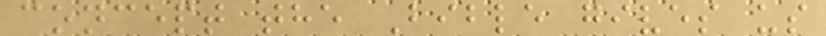concept the Bible gives us
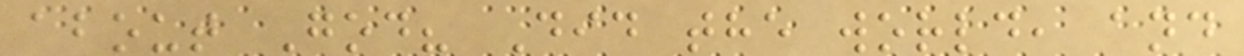about God? Did the world, and
